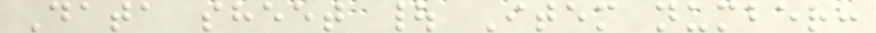Data sheet | Item number:
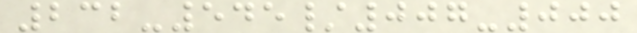232-545/007-000
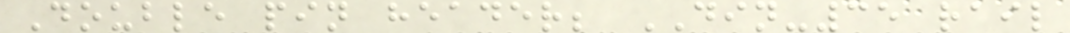Double pin header; DIN-35 rail
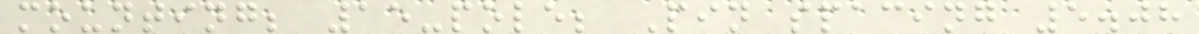mounting; 15-pole; Pin spacing 5.08
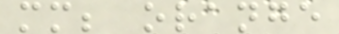mm; orange
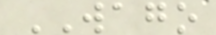WAGO
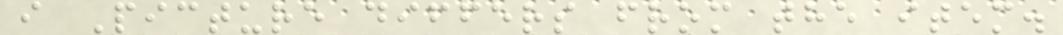i Picture differs from the item.
